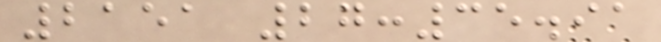2151 27:35.91
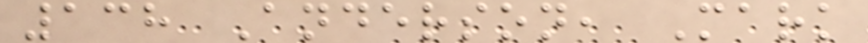138 Anderson, Mark
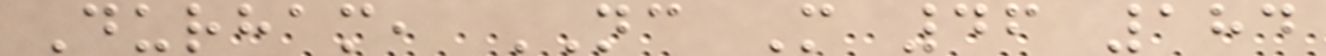Durham, NC M 46 184
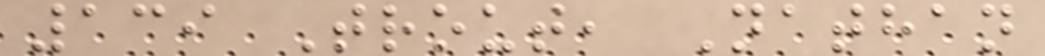139 Trout, Nathan
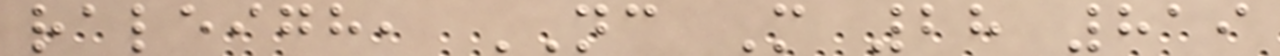raleigh, NC M 28 819
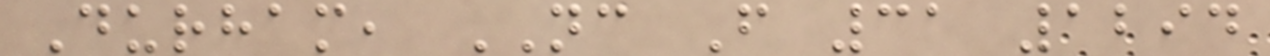Durham, NC F 31 1294
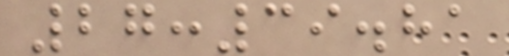27:39.81
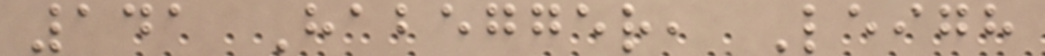141 Habegger, Leigh
